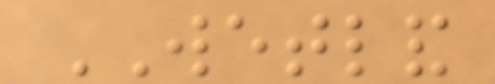WETLAND
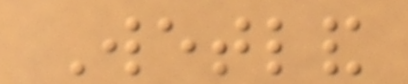Wetland
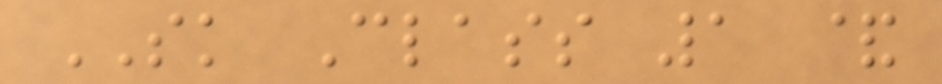SK Class 1 &
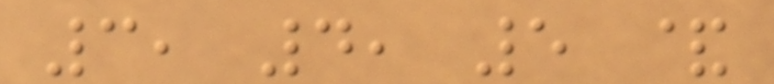3, 4, 5 &
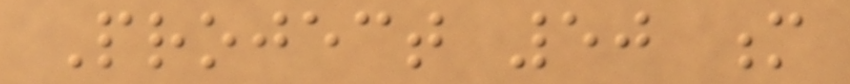Project 50 m
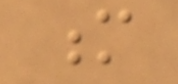m
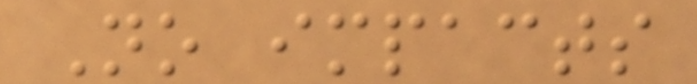No impacts
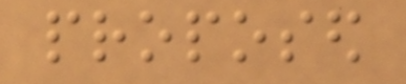proposed
